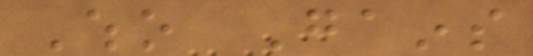Who Gains
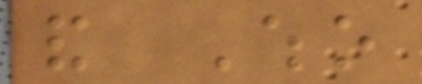and Who
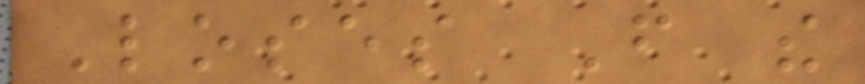Loses From the
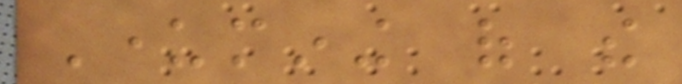Undermining of the
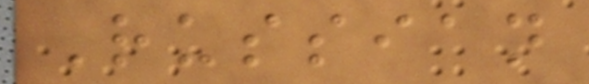Russian
